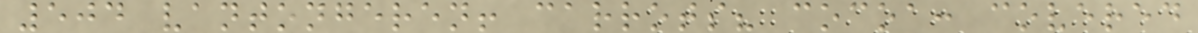504 vantongeren! carrots? cocoa: covered
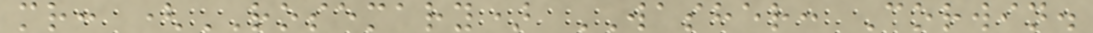mr: (ROSEMARY) WASHER: Corwin.
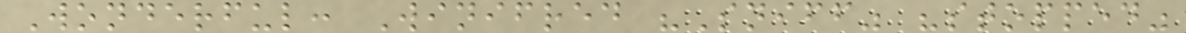Wonderful: Winifred "Sniff" "stopped"
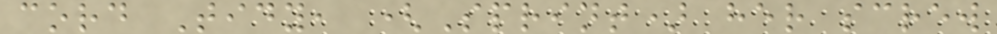cord Tidy, (Sprint) her screw
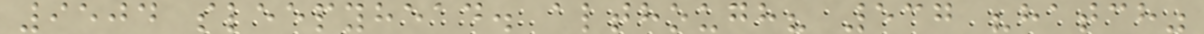9504 sleepyhead. although? 537 "hatch"
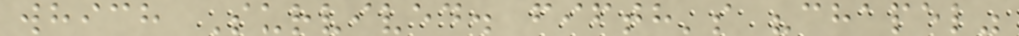which Survived. fifth's "chapel"
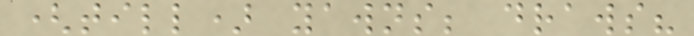(till) yawns; draws?
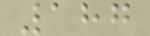187
